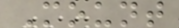Mount
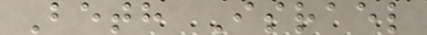Beth Israel
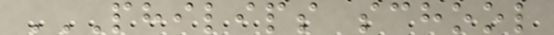PHILIPS SCHOOL
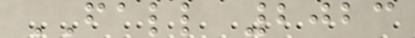FALL 2023
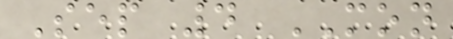Sep 4 MON
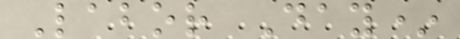Labor Day*
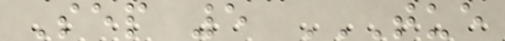Sep 5 TUE
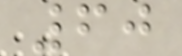60
